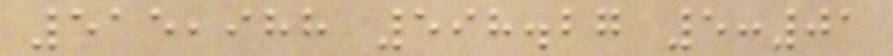515,988 598.27 5:01
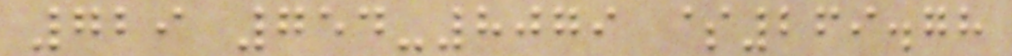729 754-8079 $269.78
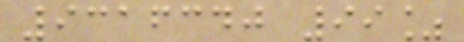9316340 99%
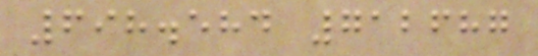698.584 712687
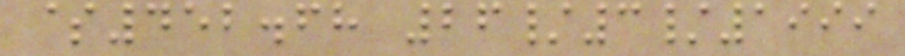$452.68 26/3/1999
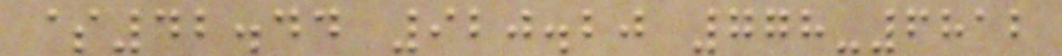$42.44 920.20 778-6812
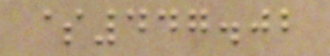$447.02
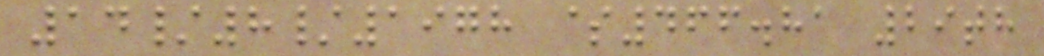14/8/1978 $466.81 29th
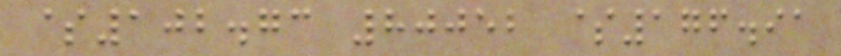$102.73 80052 $176.91
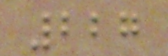227
